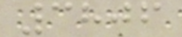3806
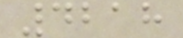4218
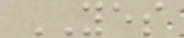YES
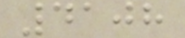4108
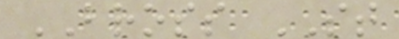BROSS ST
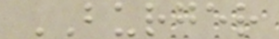BURGER
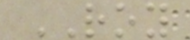ROY
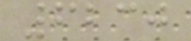6230
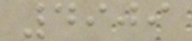4909
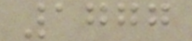1777
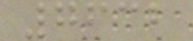7632
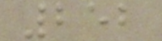252
